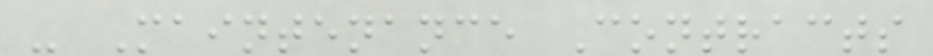- Maintenance Contracts
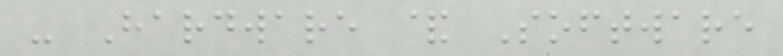- Hardware & Software
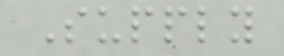Supply
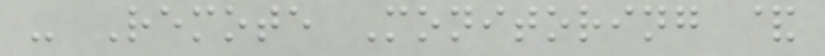- Remote Monitoring &
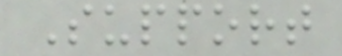Support
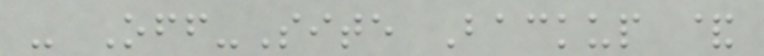- Off-Site Backup &
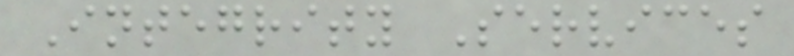Integrity Services
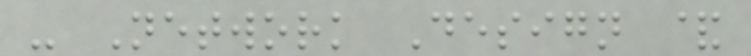- Network Design &
